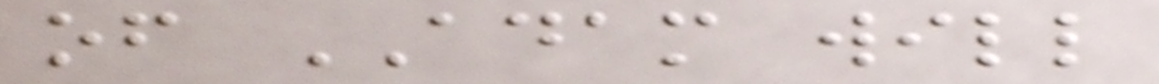of ADAM will
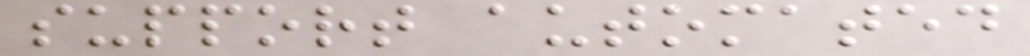support automated
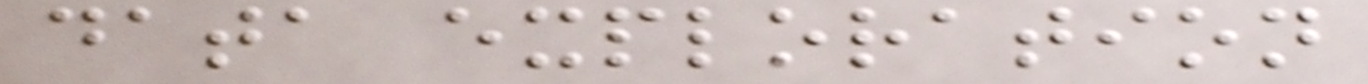data exploration
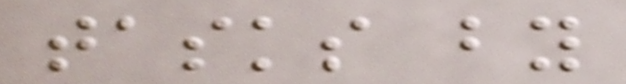tasks by
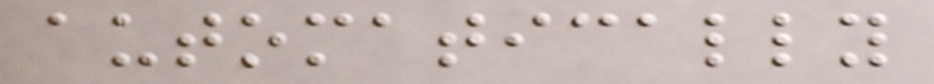automatically
